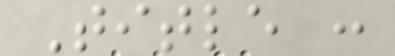Title :
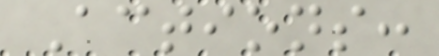Actions:
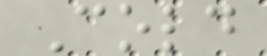Cold
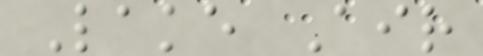Lake Air
